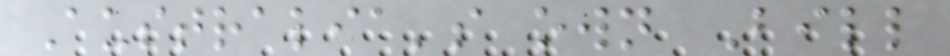Australia's own Bill
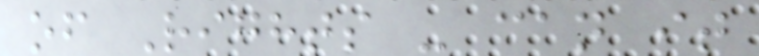of Rights - can it
